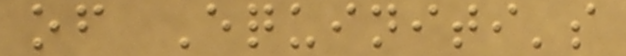of Equiniti's
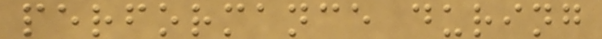performance during
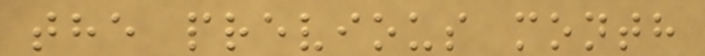the previous month
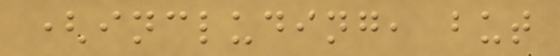(including, but
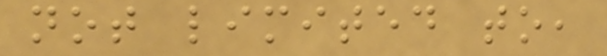not limited to,
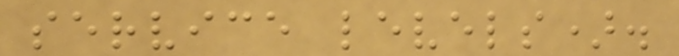service levels).
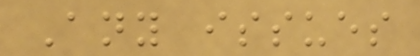Any issues
